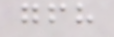gfh
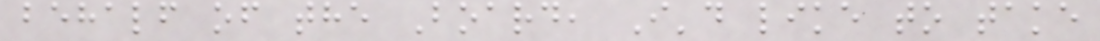behalf of the Board, I'd like to take
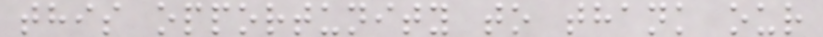this opportunity to thank our
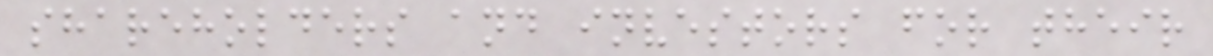shareholders and investors for their
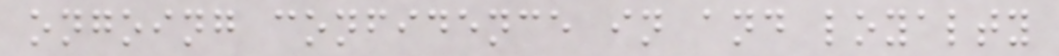ongoing confidence in and loyalty
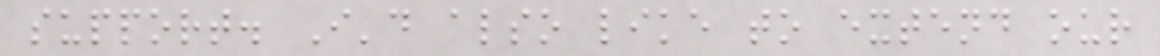support. I'd also like to extend our
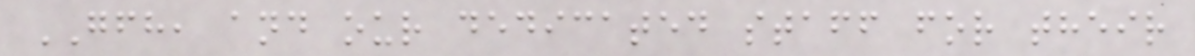GFH, and our dedicated staff for their
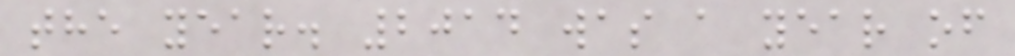the year. 2014 was a year of
